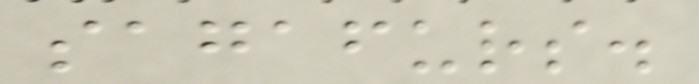sagafurs.
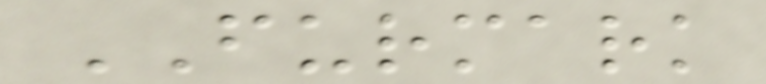FURMARK
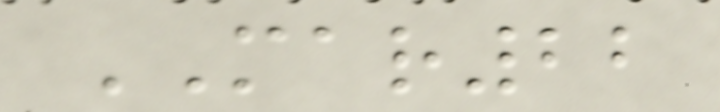MAR22
